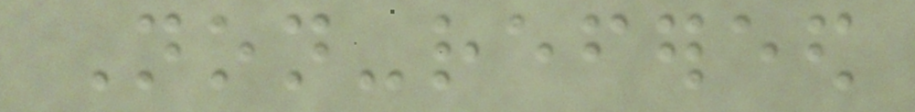Non-refereed
